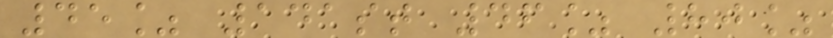45% 141st 46% 80%
